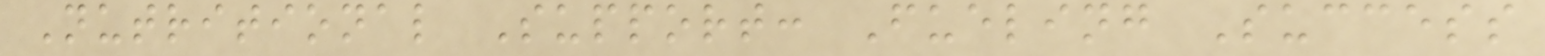Nutritional Support: Fueling Success
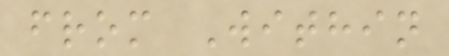from Within
